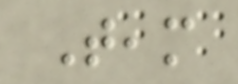Team
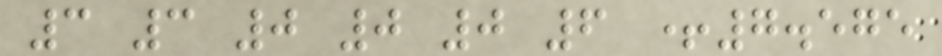3 3 0 0 0 6 +7.575
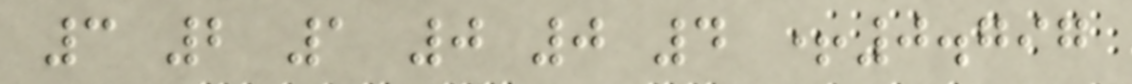3 2 1 0 0 4 +0.797
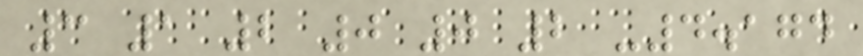3 1 2 0 0 2 -4.174
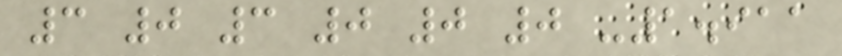3 0 3 0 0 0 -1.911
